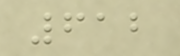612
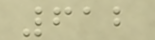612
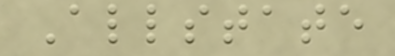Allstate
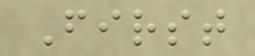First
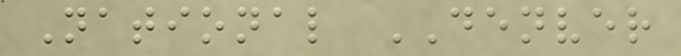National DENVER
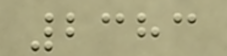2383
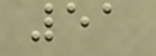51
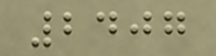2407
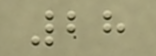28
